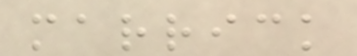marrick
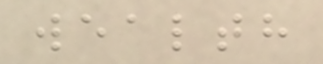wealth
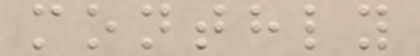monthly
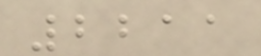2211
